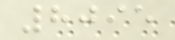8095
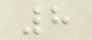8
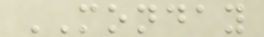MONDAY
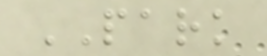PARK
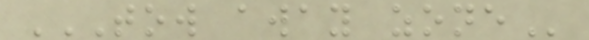TOW AWAY ZONE
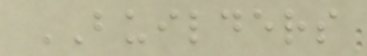BUILDERS
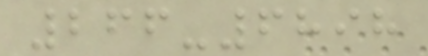266-6898
